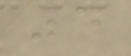4
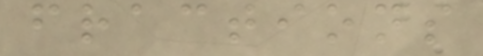fractions
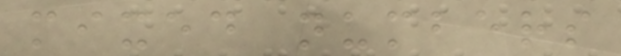mixed numbers
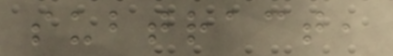subtract,
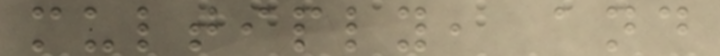multiply, and
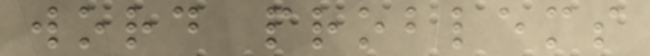word problems
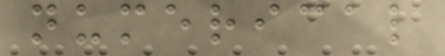numerical
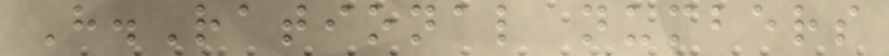H.Rational numbers
